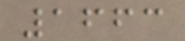1663
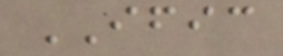IFIC
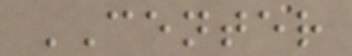CENTER
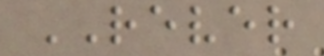REVER
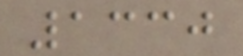1330
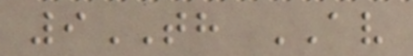9TH AV
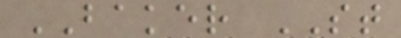BAKER ST
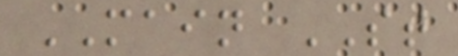MAIN ST
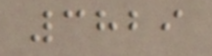3829
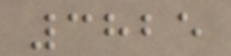3825
